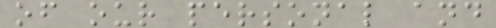of our personal and
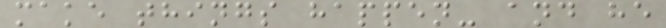make things happen- and he
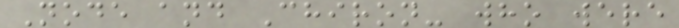Node and Chiron- who were
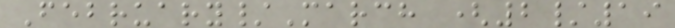February/March (2/19
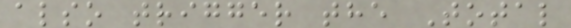also trigger the Total
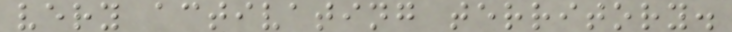very activating territory.
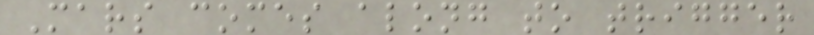Mars comes along to trigger
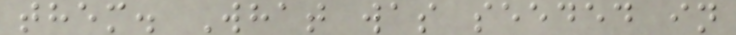them. What was seeded in
